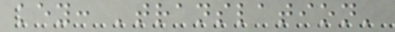key: 'translation'
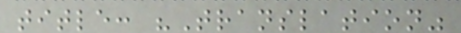title: "Translation"
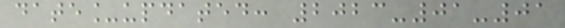date_updated: 2023-01-01
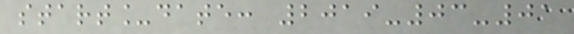start_date: 2019-03-01
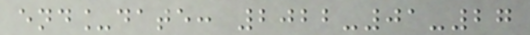end_date: 2022-01-27
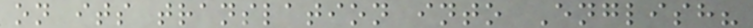on its translation into English?
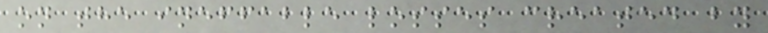on the ineffable losses created by
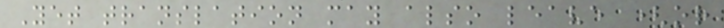Yet translation may also leave (or
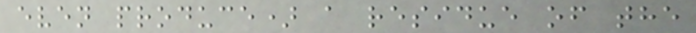even produce) a residue of the
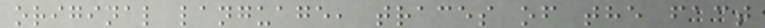original language, traces of the fact
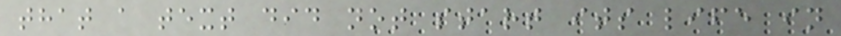that a text did not start its life in
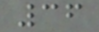36
